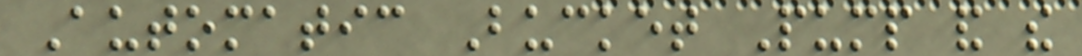Automatic Bucket Pump and the
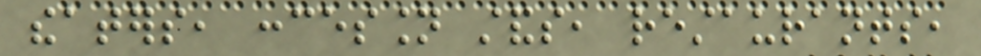theaters, concession stands, restaurants,
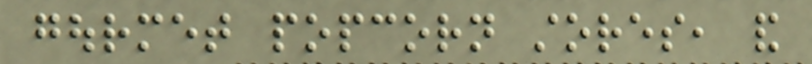gourmet popcorn stores, and
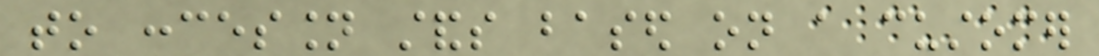to concession stands based on a customer
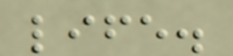life.
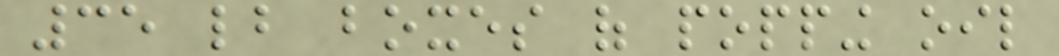35 lb boxes of popping oil
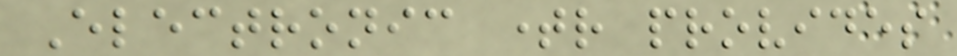Electronic timer provides
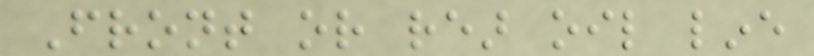Front or rear oil line
